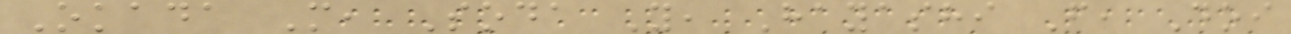Okada M, Soda Y, Hayashi F, Doi
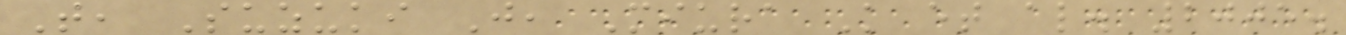T, Suzuki J, Miura K et al. 2005.
